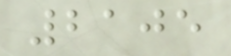2105
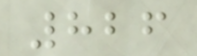826
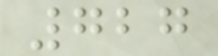727
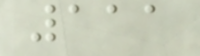111
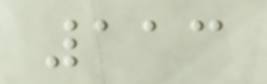113
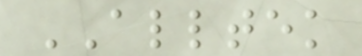ALLTEK
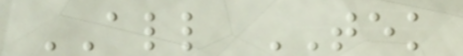ALL TEK
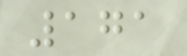171
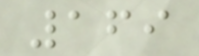169
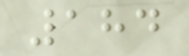184
